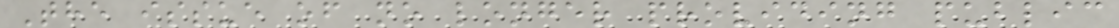The issue of no longer providing public
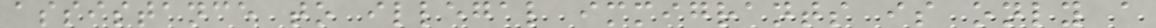assistance to illegal immigrants is only a
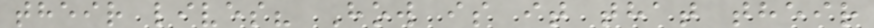their lives? How is it that their
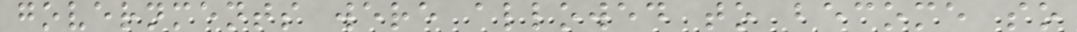governments were allowed to become so
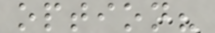option?
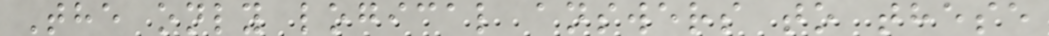The only logical answers to these
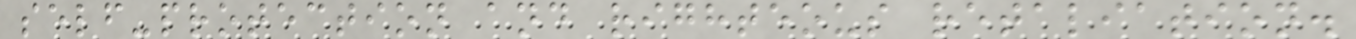self-protection and righteous retaliation.
